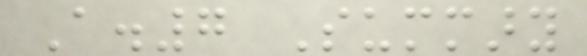A.7 Summary
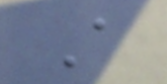A
